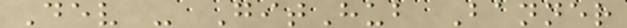Dev - GitHub Banner
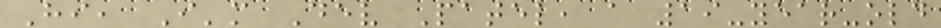Hi, I'm Dev Patel, a 19-year-old
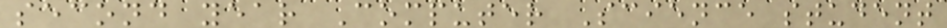second year Computer Science student
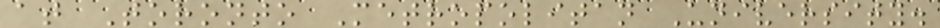at Toronto Metropolitan University.
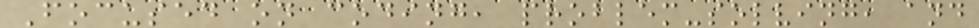Focused on coding, problem-solving, and
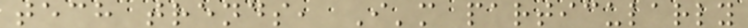tech trends, I'm particularly
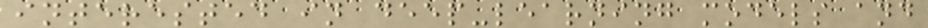interested in deep-learning models and
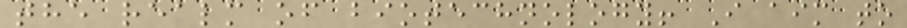the realm of biotechnology! I aim to
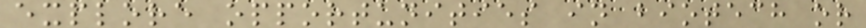explore opportunities in biotech or
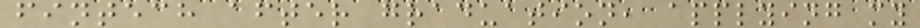fintech after graduation, applying my
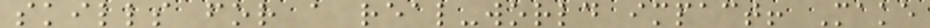skills for a real-world impact! Make
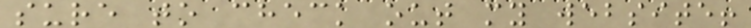sure to check out my website!
